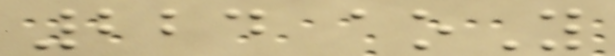224 aoY
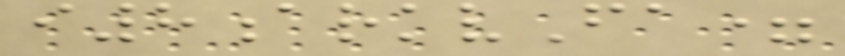i8arkvFa=
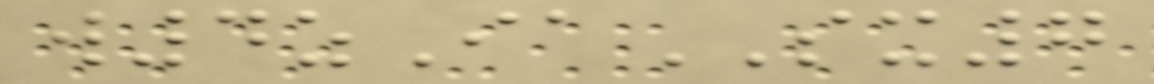w4zIaSX7
